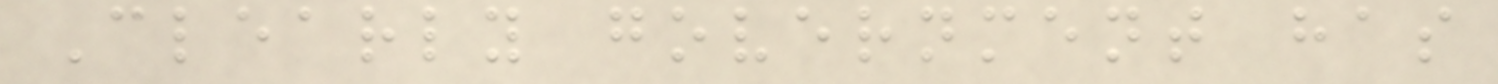Clearly government has
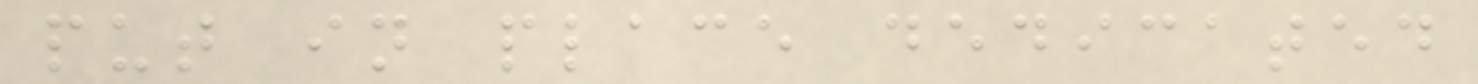put in place dedicated
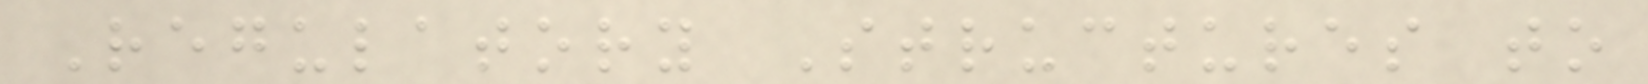Regulatory Structures to
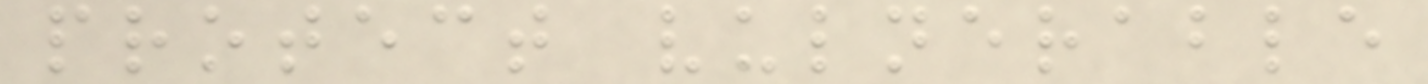protect vulnerable
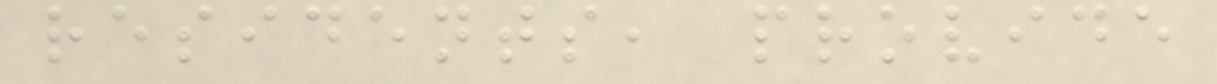residents, provide
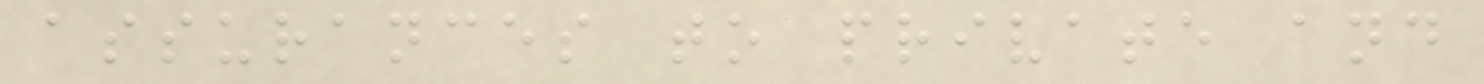assurances to private and
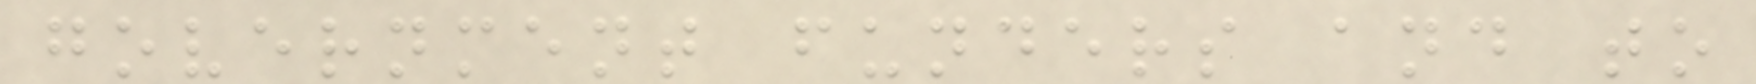government funders and to
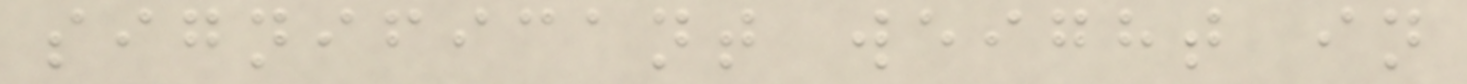significant weight in
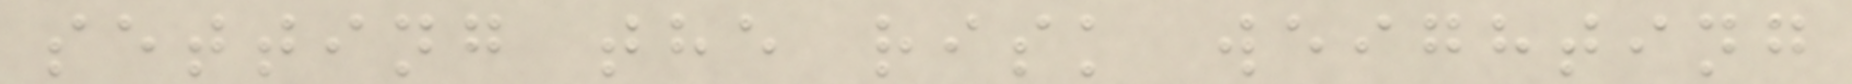setting the risk weighting
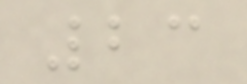23
